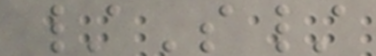/S/
